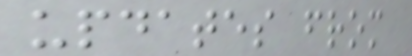updates from
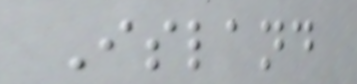Island
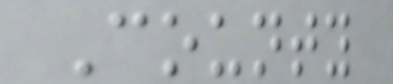County
